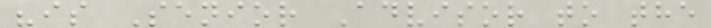"is Senior Advisor to the
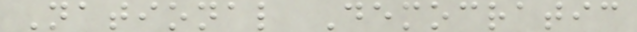National Democratic
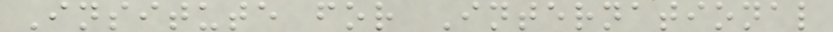Insitute for International
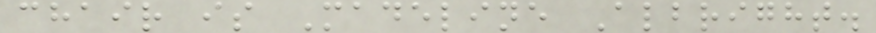chair is Madeline Albright.
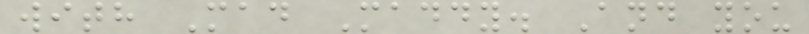with Mad Maddy. And you
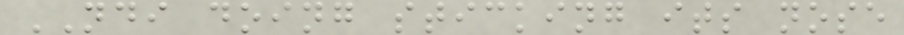NDI doing sticking its nose
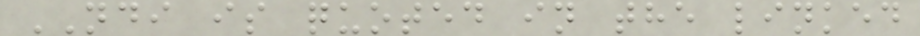NDI is quoted in the linked
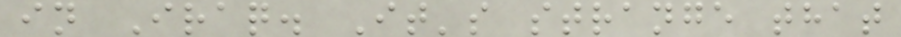in Iraq. It's strange that
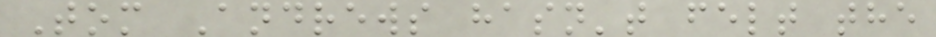Tom Andrews hasn't felt the
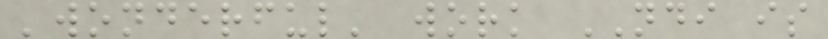'wonderful' work NDI is
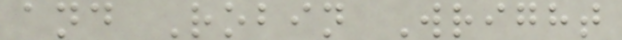and Robin Wright
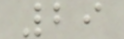29
